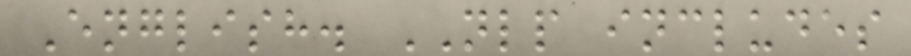English. NLP includes
